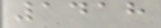1418
